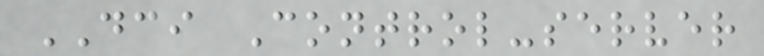DCI Control-server
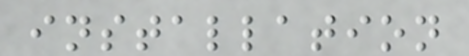installation
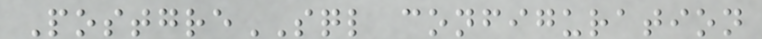PostgreSQL configuration
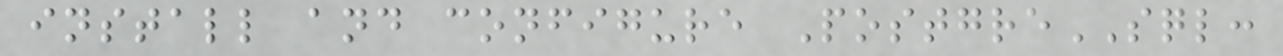install and configure PostgreSQL:
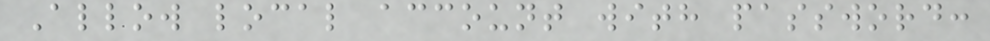Allow local account with password:
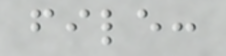file:
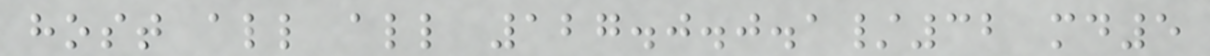host all all 127.0.0.1/32 md5
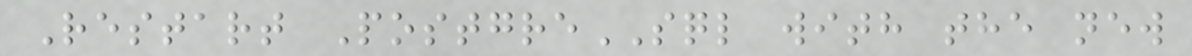Restart PostgreSQL with the new
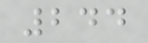244
